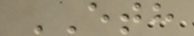ETH
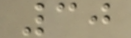30
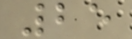25
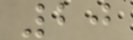20
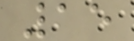15
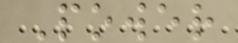Power
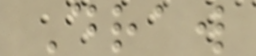Draw
